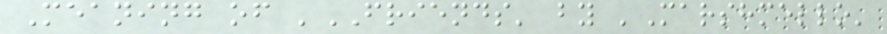Meaning of 'FRIENDS' by 'Marshmello'
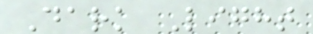Dark Light
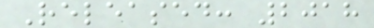Released: 2018
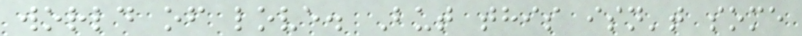world of love. But this isn't some
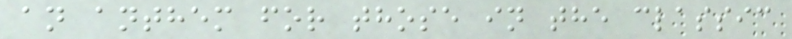an anthem for those in the classic
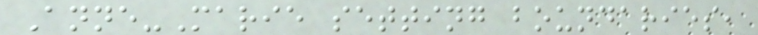Anne-Marie setting boundaries,
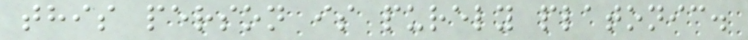this person is purely platonic.
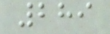289
